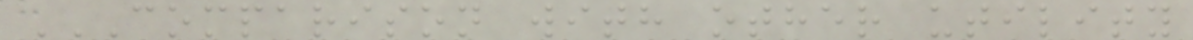COMPARISON WITH OTHER UTILITY
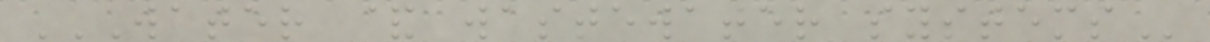WATER & WASTEWATER SYSTEMS
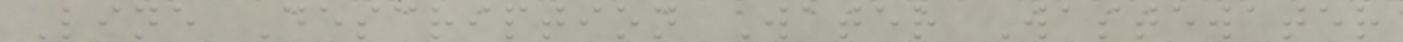Line Description Water Wastewater
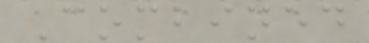Combined
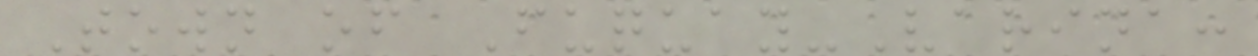Town of Fuquay-Varina:
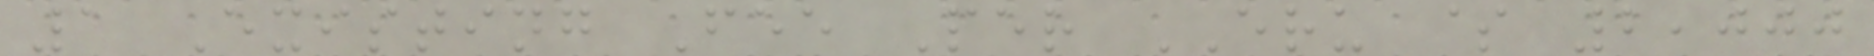1 Existing Fee Per ERU $ 2,000
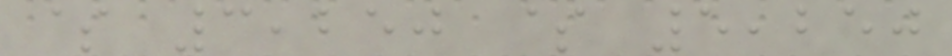$ 3,250 $ 5,250
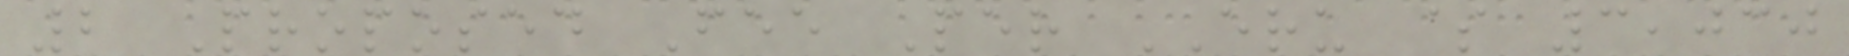2 Proposed Fee Per ERU $ 3,030
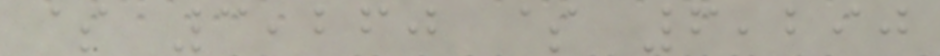$ 3,260 $ 6,290
